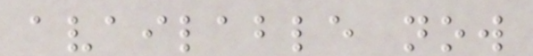available now
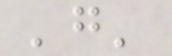'g'
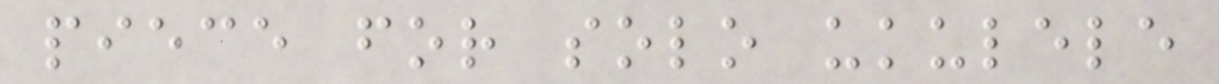piece for solo ukulele
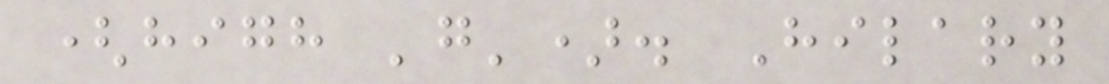(high 'g'). Hilary
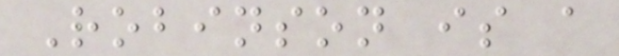Robinson is a
